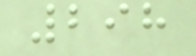298
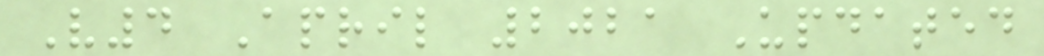V4 April 2021 Updated
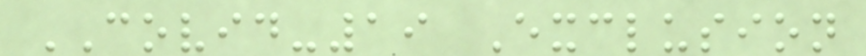COVID-19 Exclusion
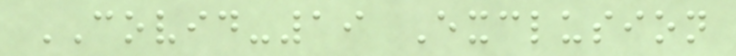COVID-19 Exclusion
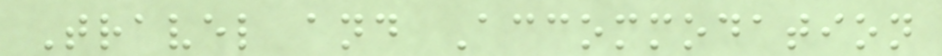Travel and Accommodation
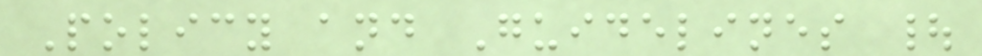Policy and Guidelines |
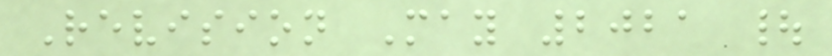Revision May 2021 |
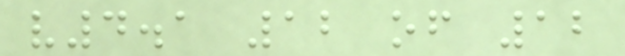v4.1 12 of 12
